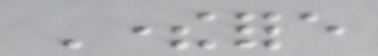Therefore
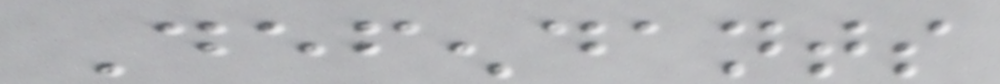Defendants
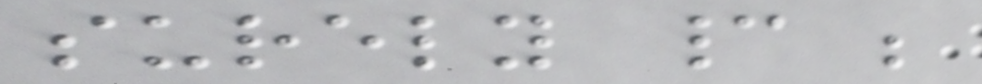surely cannot be
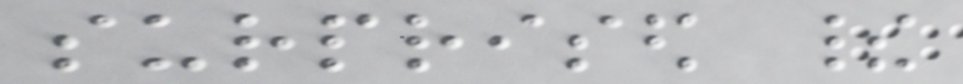surprised their
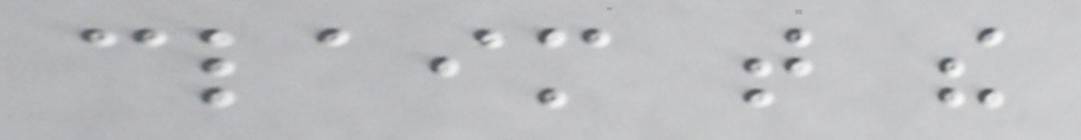claim that the
